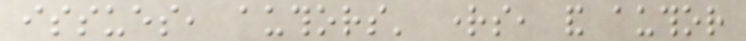issues, authors' rights, and author
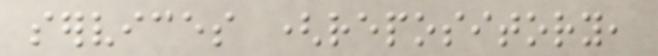services (repository,
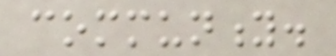community.
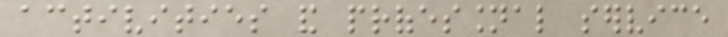activities and professional service
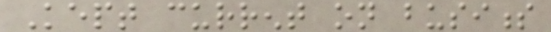Kept current on business
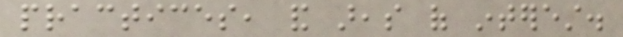practices, and areas of interest.
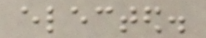elected.
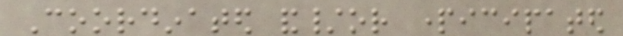Coordinated and/or participated
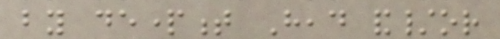by department Head and/or
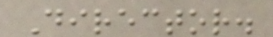Director.
